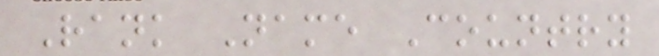Rank Name Country
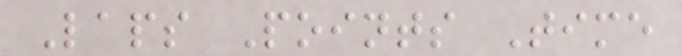Laps Points Time
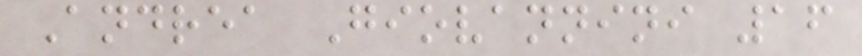Andrea Giovannini 16
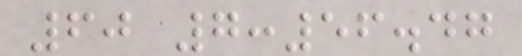60 7:56.47
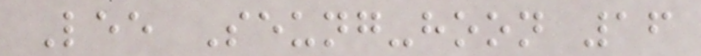Lee Seung-hoon 16
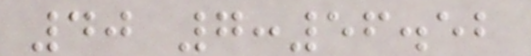40 7:56.52
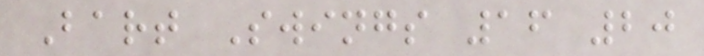Bart Swings 16 20
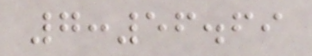7:56.69
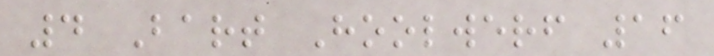4 Bart Hoolwerf 16
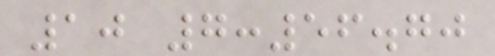10 7:56.70
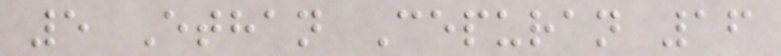5 Ethan Cepuran 16
